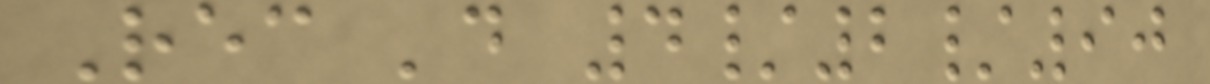Rec 'd 4/2/90
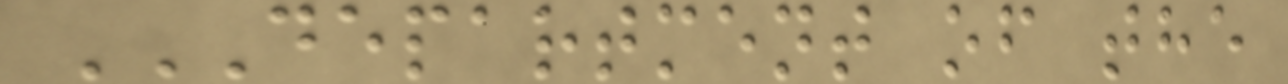DEPARTMENT OF THE
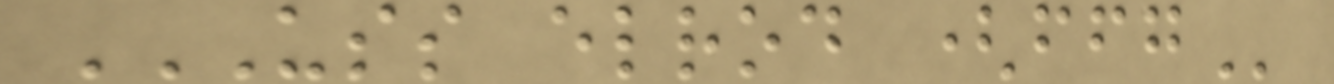USS ELROD (FFG
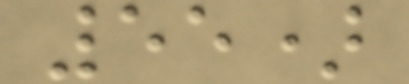55)
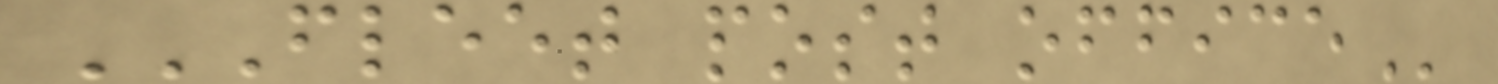FLEET POST OFFICE
